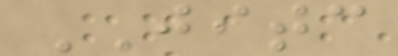JITC
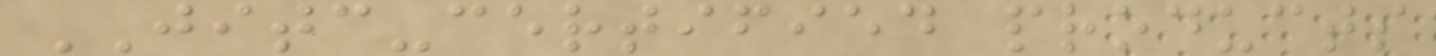JITC-certified products
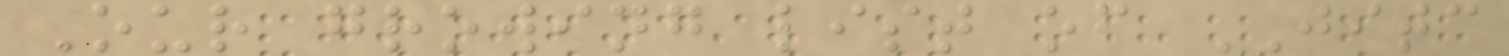Our growing list of JITC
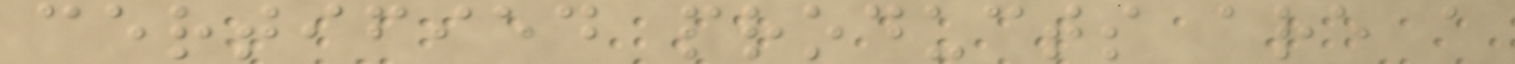certified products are a
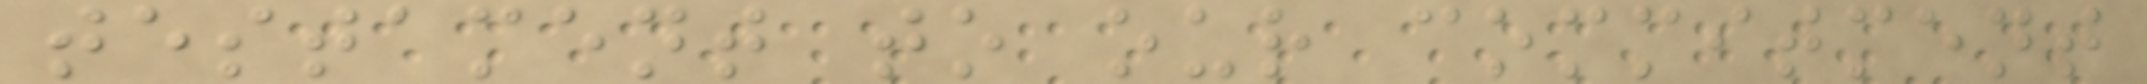testament to our commitment
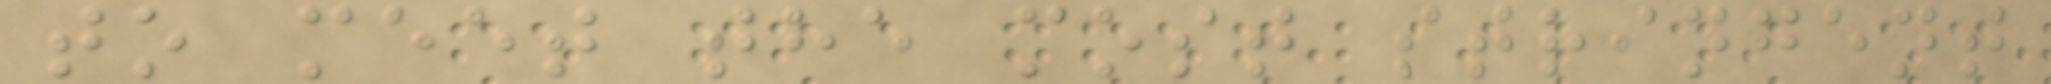to meet the most stringent
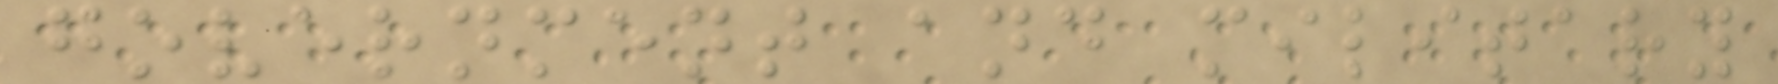government and military
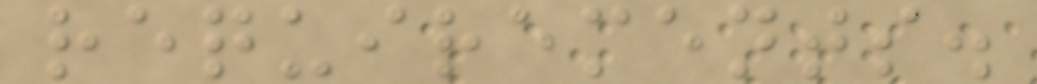requirements.
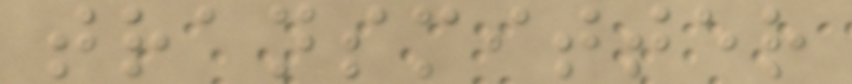transmitter
